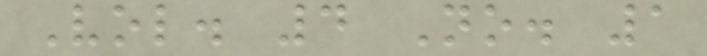Vol. 4 No. 1
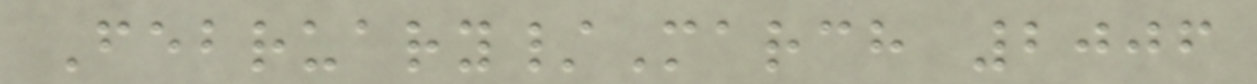February/March 2006
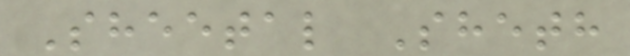Sheetal Sheth
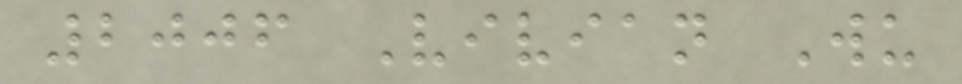2006 Vivian Wu
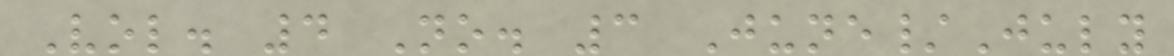Vol. 4 No. 3 June/July
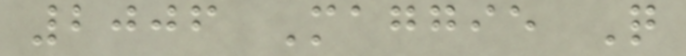2006 Maggie Q
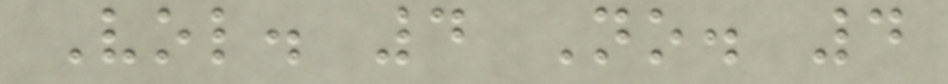Vol. 4 No. 4
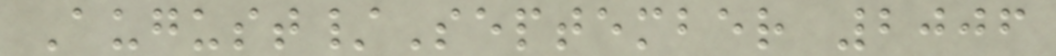August/September 2006
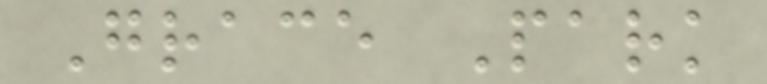Grace Park
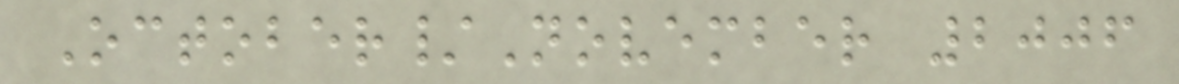October/November 2006
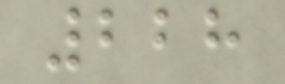228
